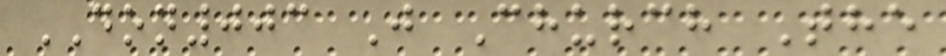DON003 J Church The
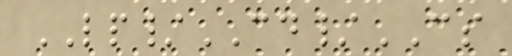LP/CD/CS
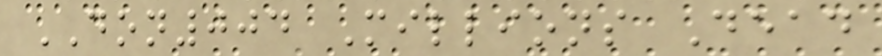DON004 Millions Dead
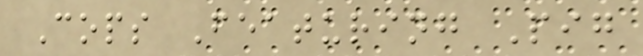Cops Featuring Pig
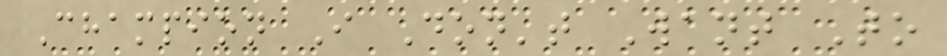Champion I Don't Want To
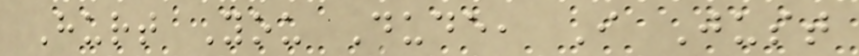Hurt You Dude, I Just
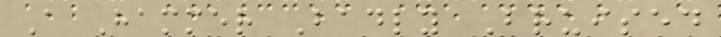A Hammer Badly Bruised
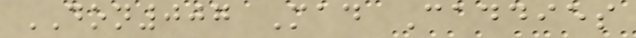DON007 Mad Caddies
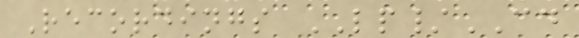Recordings LP/CD
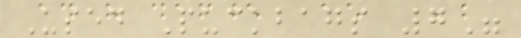Used Puckbags 7"
